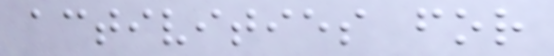activities for
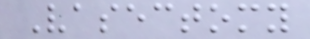Vasectomy
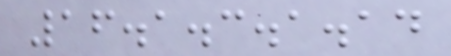16.1.3.1.14
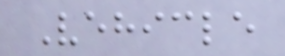Vehicle
